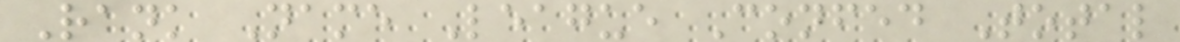Rank Name League Confed Total
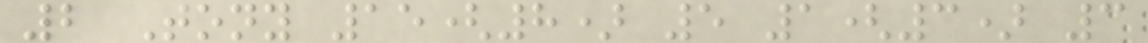2 Tony 15(8) 5 1(3) 3
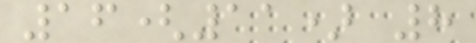16(11) 8
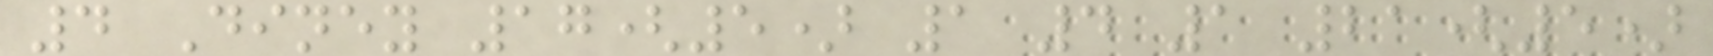4 Diney 17(5) 1 4 1 21(5)
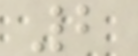2
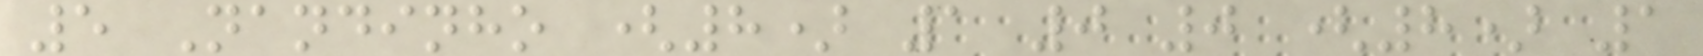5 Nandinho (8) 1 0 0 (8) 1
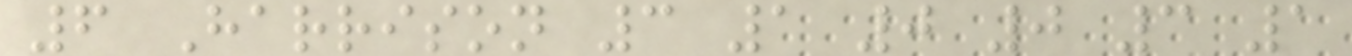6 Harrison 3 1 0 0 3 1
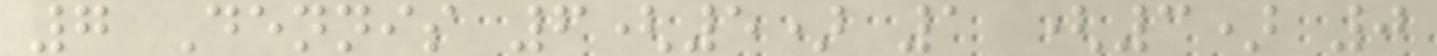7 Dennis 6(5) 1 (3) 0
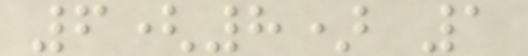6(8) 1
